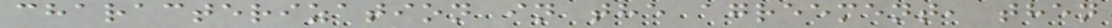characterization in the agreement, then
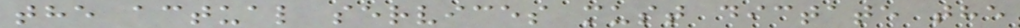the actual services must dictate the
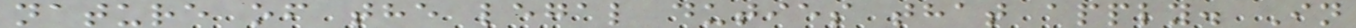nature of the legal duties that apply. In
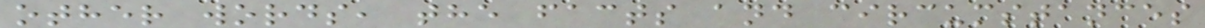other words, the facts and circumstances
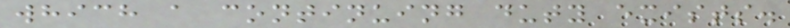which a continuing duty exists.
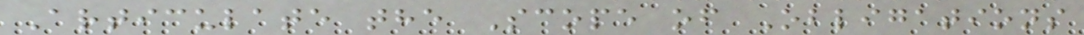Articulate the Scope of Obligations
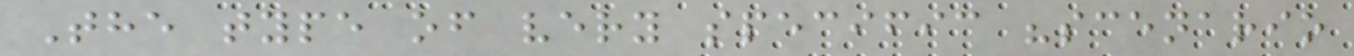The type of very specific "scenario
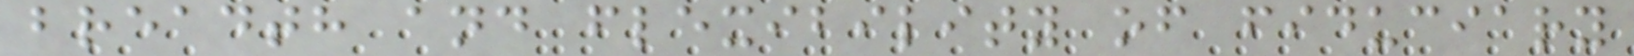breadth and flexibility of fiduciary
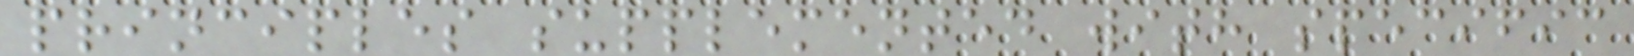principles supplemented with specific
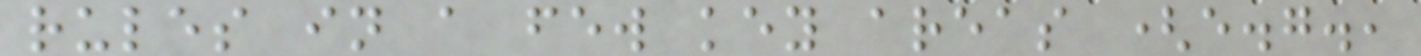rules in a few key areas (e.g.,
